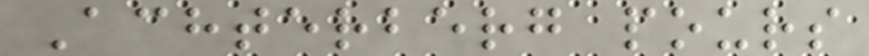Achterberg pours
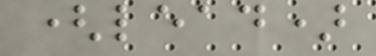(lead)
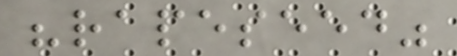"rapeseed"
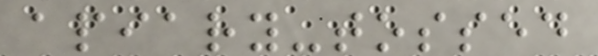apiary-tossed
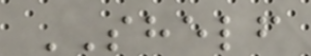SHELF
